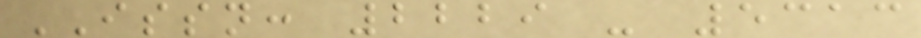ISSN: 2229 - 5313
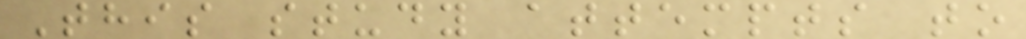This study attempts to
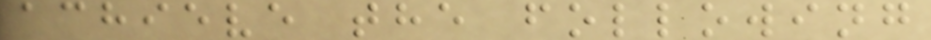achieve the following
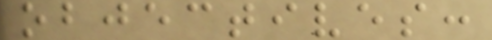objectives:
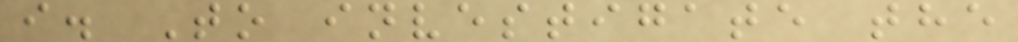i. To investigate the
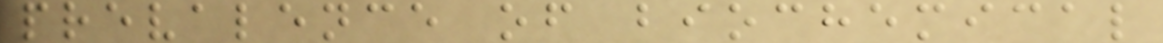prevalence of biochemical
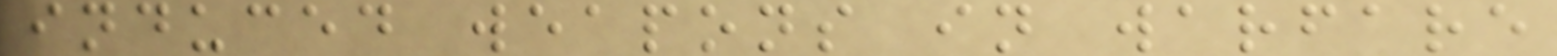induced weapons in warfare
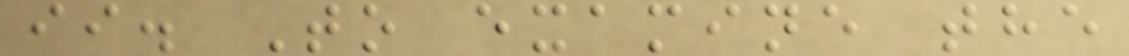ii. To examine the
